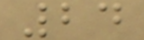24
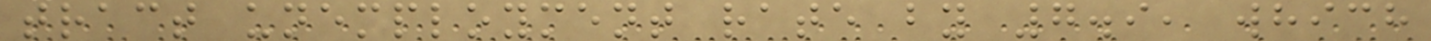tract unemployment rate by 7.9, which
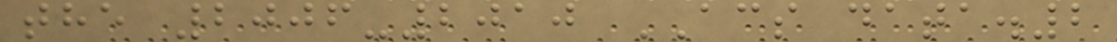the 2006-2010 ACS data.2
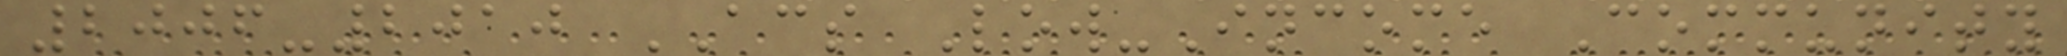2006-2010 ACS Low-Income Community
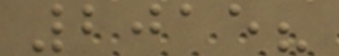2015?
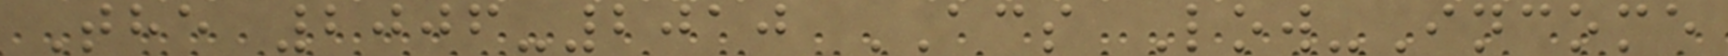The 2006-2010 ACS Low-Income
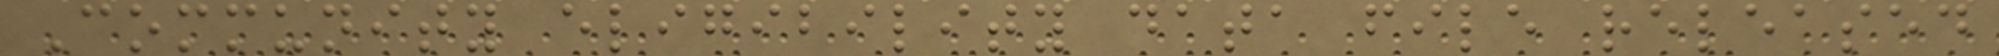Community eligibility data file released
